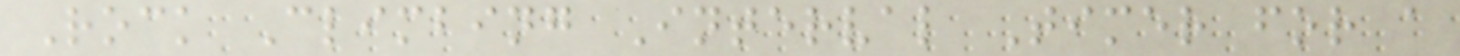Rock Climbing Interval Timer for a
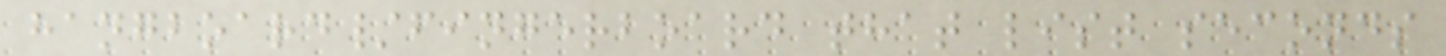hangboard/fingerboard that list seconds
